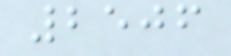2506
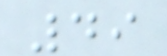49
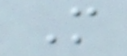M
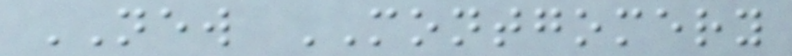NEW MONTGOMERY
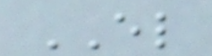EL
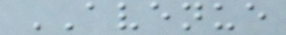AVENUE
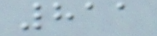811
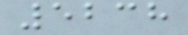5238
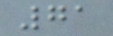71
